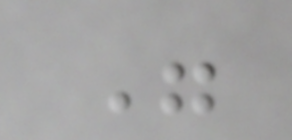"
